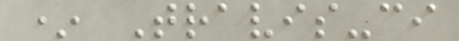* Travis-ci
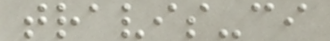travis-ci
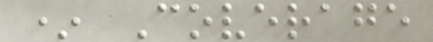* Coverage
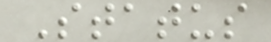Status
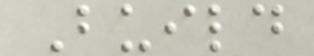Build
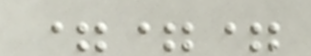===
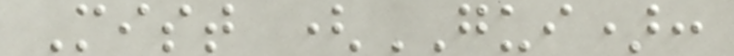Mist (GUI):
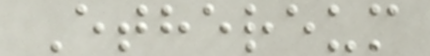Ethereum
